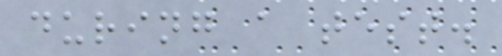during a test.
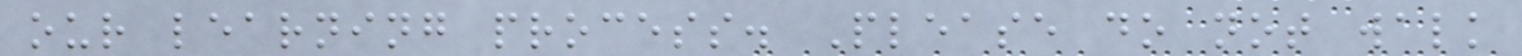our learning process. Please do not walk
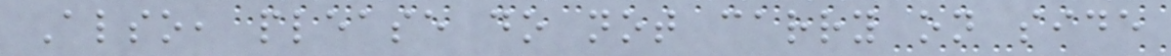Also, please do not carry on side
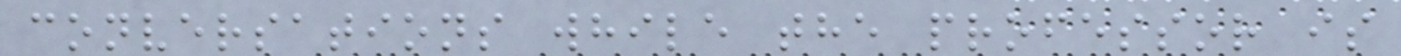conversations while the professor is
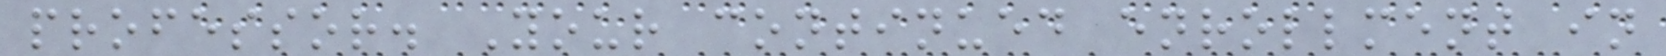professor. Your continued enrollment in
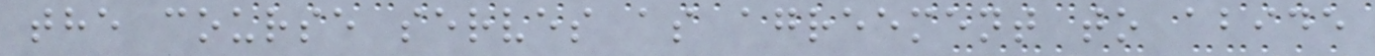the course serves as agreement to abide
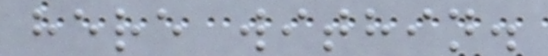here within.
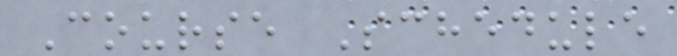Course Schedule
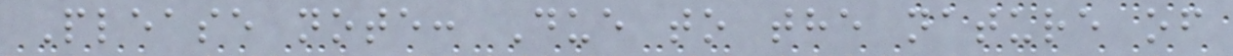Please note: Due to the nature of
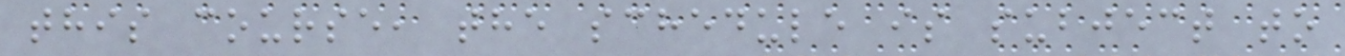this course, the schedule is subject to
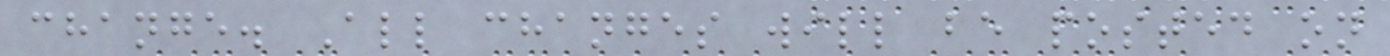change. All changes will be posted on
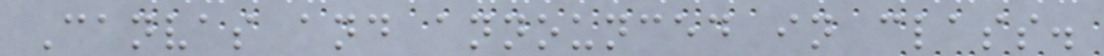Canvas and announced in class.
